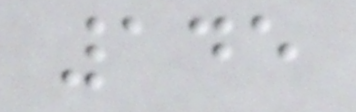145
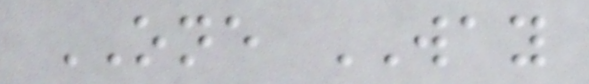ONE WAY
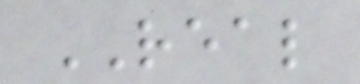REAL
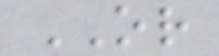OR
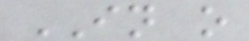IN o
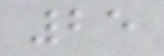25
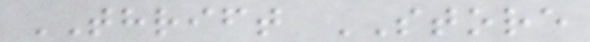THRIFT STORE
